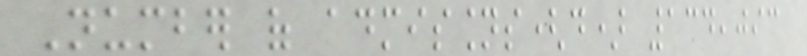Number of admissions(d) 134,093
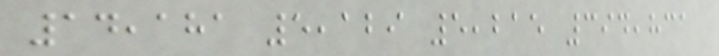14,181 5,129 5,215 394,831
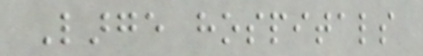Large hospitals
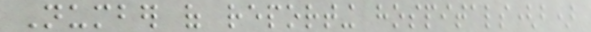Number of reporting hospitals(b)
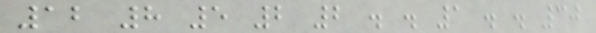12 8 5 2 2 . . 1 . . 30
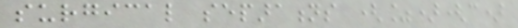surgical separations (%)(c)
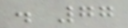. 77
